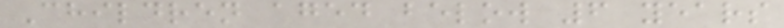Children aged below 6 years
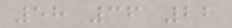58 36 22
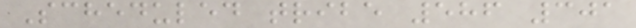Scheduled tribe 586 301
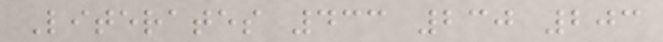Literates 433 230 203
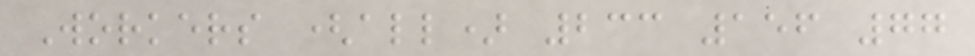Workers (all) 233 156 77
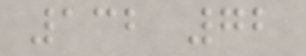132 72
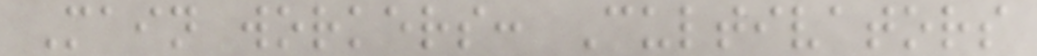Main workers: Cultivators
